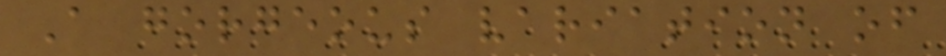A gorgeous variation of
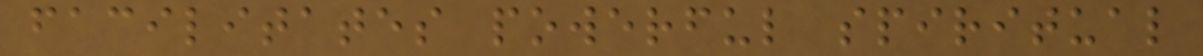facilitates powerful spiritual
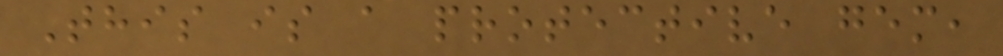This is a protective gem,
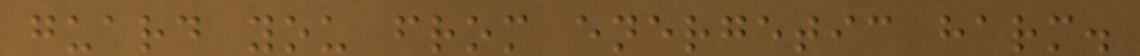guard you from energetic harm.
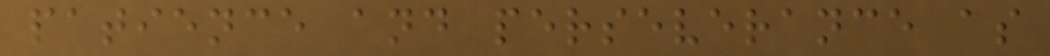patience and perseverance as
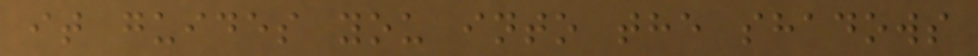it guides you into the shadows
